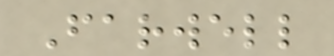Farwell
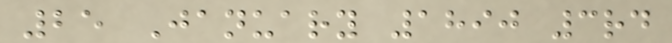25 January 1890 3rd
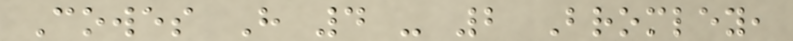Cowes H 4 - 2 Bromley,
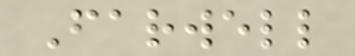Farwell
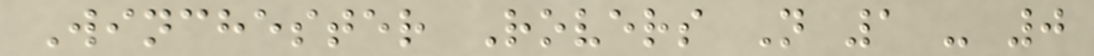Winchester Rovers N 1 - 0
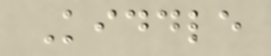Kiddle
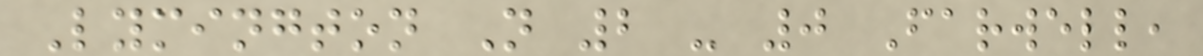Lymington N 2 - 0 Farwell,
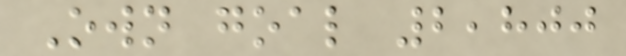Own goal 2,800
